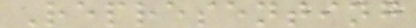Representing
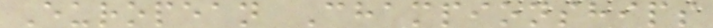European Championships
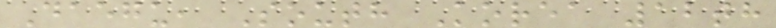Daegu, South Korea 12th
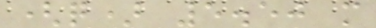(q) 5.50 m
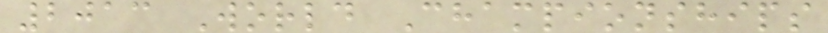2013 World Championships
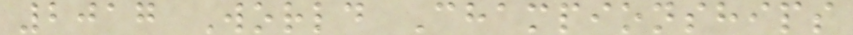2017 World Championships
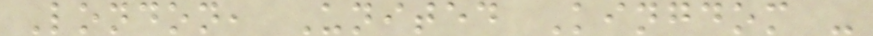London, United Kingdom -
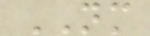NM
